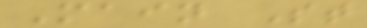Main St
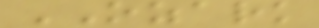OZARK
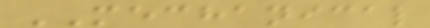MECHANICAL
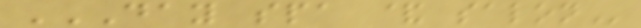DAY SPA & SALON
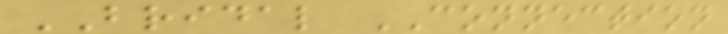BRIDAL CONNECTION
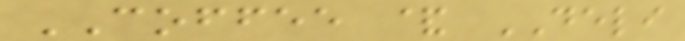COFFEE & DELI
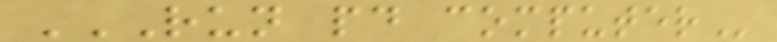RUN PD COMPUTER
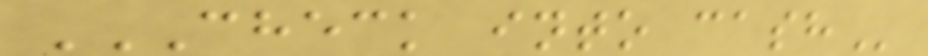CHECK INTO CASH
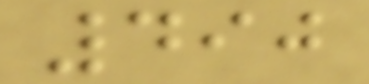490
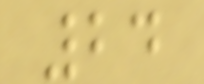24
